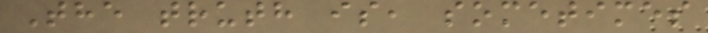The truth is, sometimes
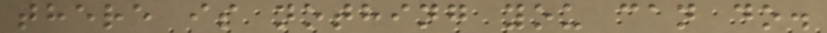there is nothing you can do.
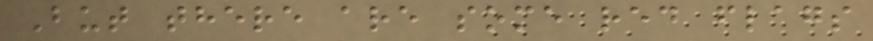But there are some red flags
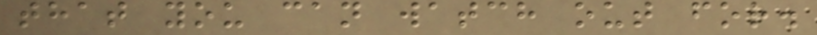that you can watch out for.
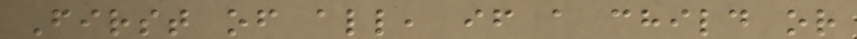First of all, if a child or
